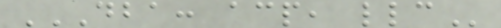DBA: ACP, LLC
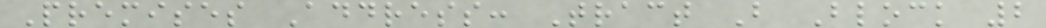Premises Address: Tract B Block 2
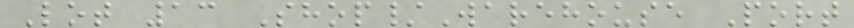Lot 13 Shop/Warehouse Port
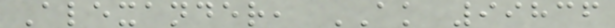Alexander, AK 99836
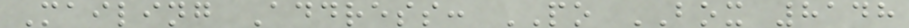Mailing Address: PO BOX 8148
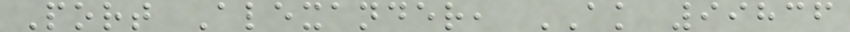Port Alexander, AK 99836
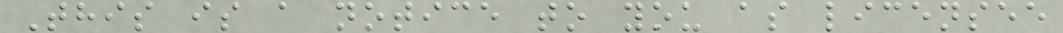This is a notice to you as licensee
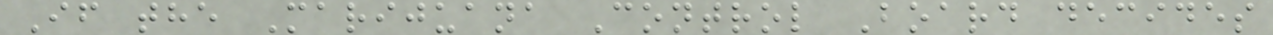If the Marijuana Control Board decides
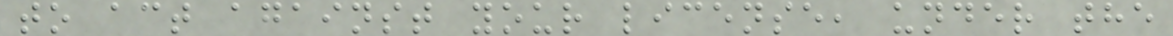to act against your license, under the
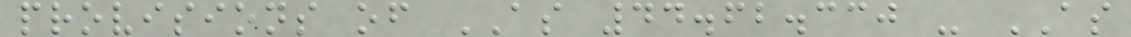provisions of AS 44.62.330 - AS
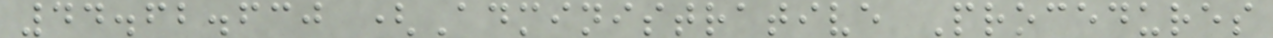44.62.630 (Administrative Procedures
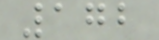172
